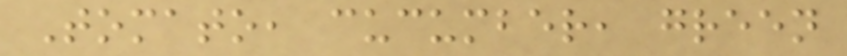Tomato, cucumber, green
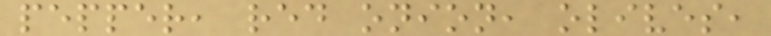pepper, red onion, olives,
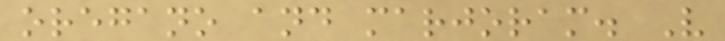oregano and marjoram. V
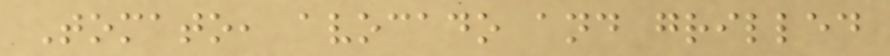Tomato, avocado and grilled
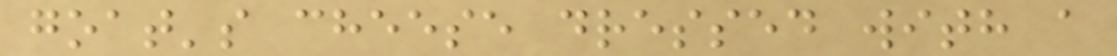goat's cheese dressed with a
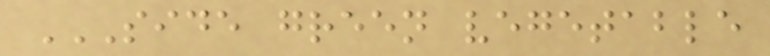SIDE GREEN VEGETABLE
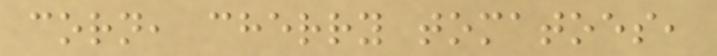corn, cherry tomatoes,
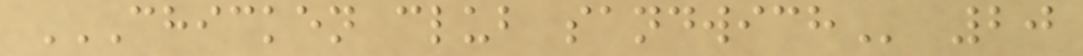CHICKEN CLUB SANDWICH 20
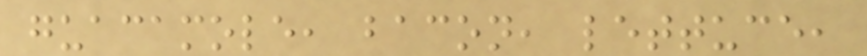guacamole, bacon, lettuce,
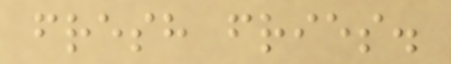fresh fries.
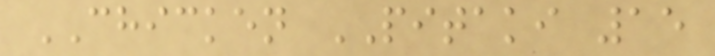CHICKEN PITAKI 15
